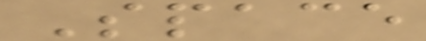Space
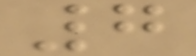7
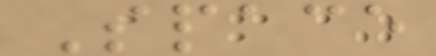Space
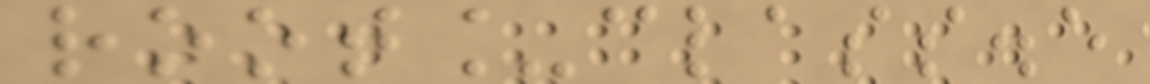root_class.e
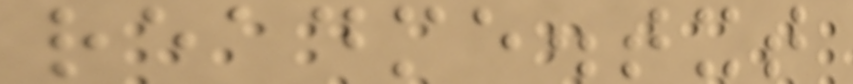readme.txt
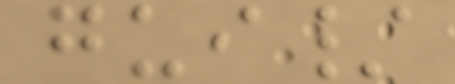gui/
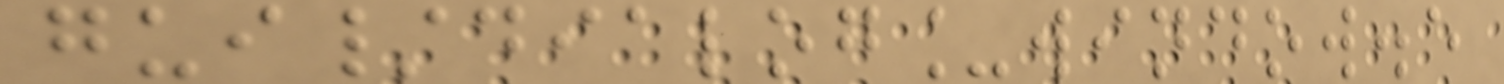gui/dialog_window.e
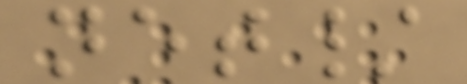net/
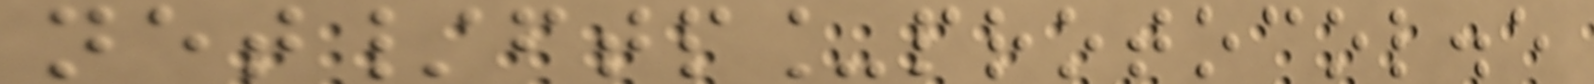net/ftp_protocol.e
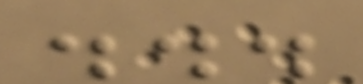...
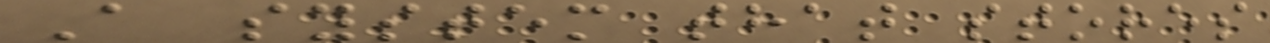A system that stores
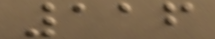116
